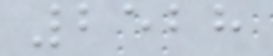2528
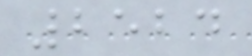2524
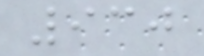930
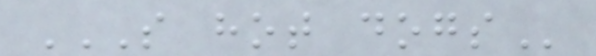S HOT DOGS
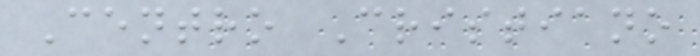Centro Cristiano
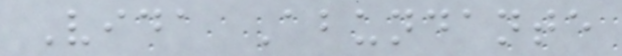Vida Abundante
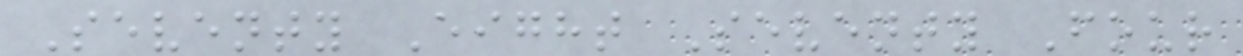Seventy Eight Seventy Four
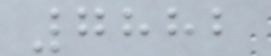7882
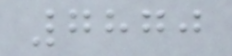7870
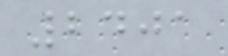2401
